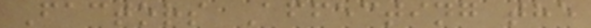Factors Affecting the
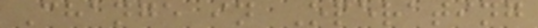Change in Operating
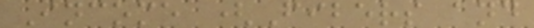Income (Fibers and
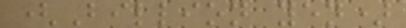(Billion yen)
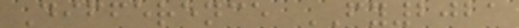Difference FY2021
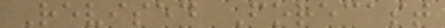Revised Forecast
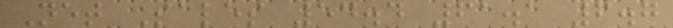Net Sales 54.4 61.1 6.7
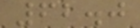62.0
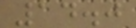14.0
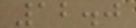12.0
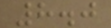8.0
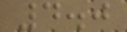4.0
